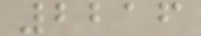2216
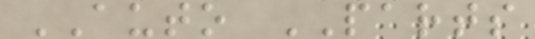AUTO PARTS
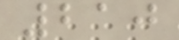210
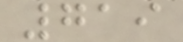719
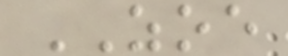ZOE
